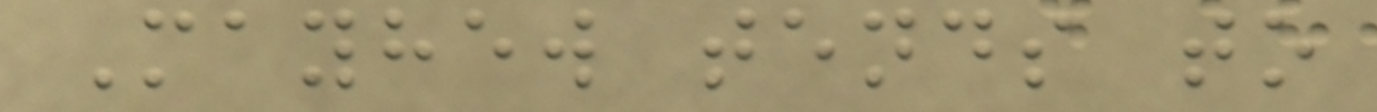Mayhew tends to
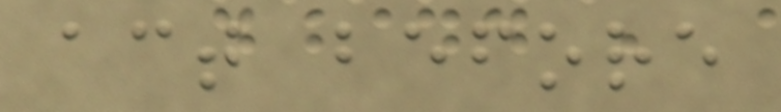act before
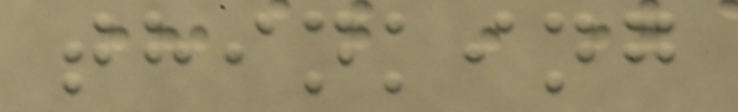thinking
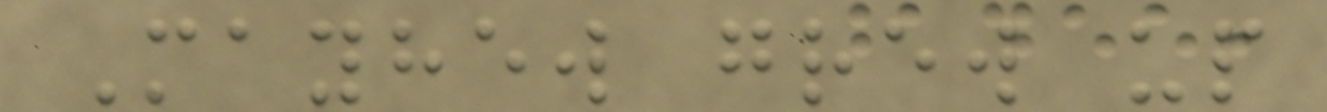Mayhew grew up
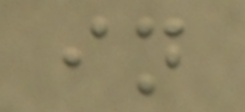in
